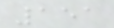151
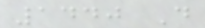1440 D
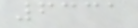6331
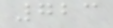723
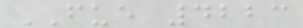FUE 4223
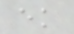ek
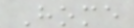Home
